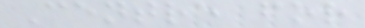Centre for
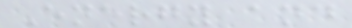Energy and
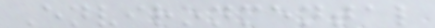Environmental
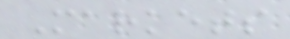Markets
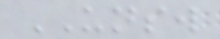UNSW
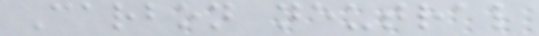Carbon neutral
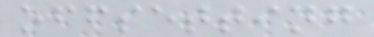offsetting
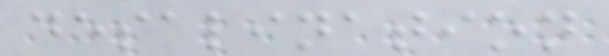desalination
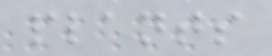plants
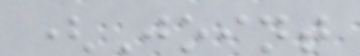(Joint
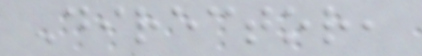Director,
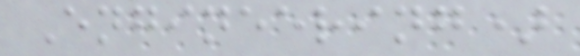Engineering)
